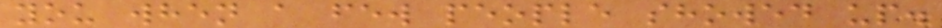you when a few people showed up.
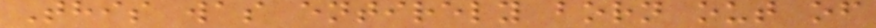This was entirely born out of
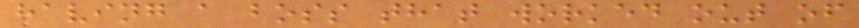having a boss that worked out of
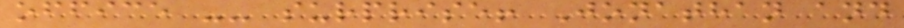office -- surprise! Jonathan and
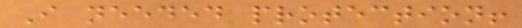I needed protection!
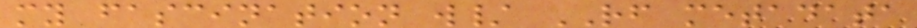my fascination w/ RF metadata
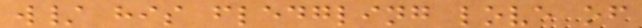w/ his fledgling love of
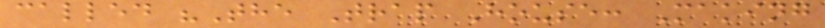called "The Trap House: Making
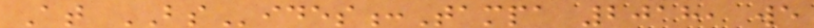At BSides:Tampa 2018, we
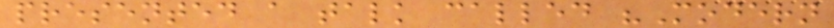presented a talk called "Modern
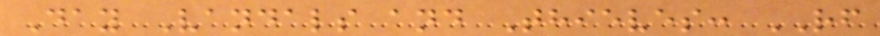Day Vandals and Thieves: RF
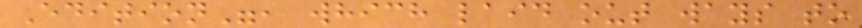Edition", which laid out ways to
